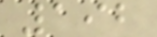192
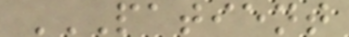PATIENT
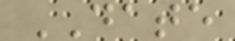DATE
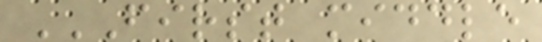FIRST MIDDLE
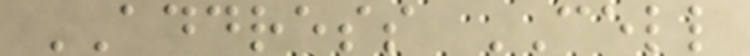ADDRESS CELL
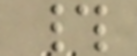#
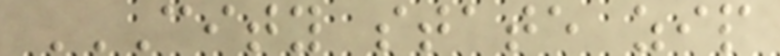CITY STATE ZIP
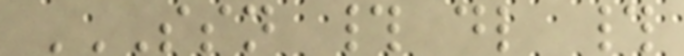SSN # DL #
